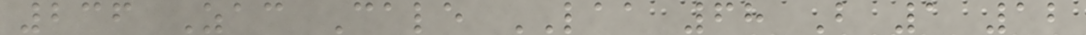236 Zac Cale LAA 68 B 1 12
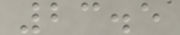23.5
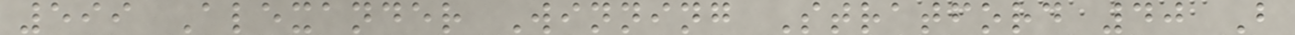599 Alexander Winning Stratford 40 B
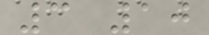3 10
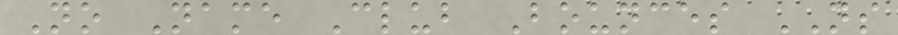No Name Club Bounces NS
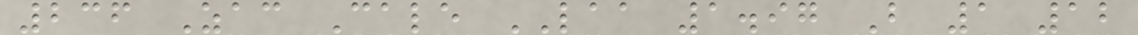236 Zac Cale LAA 1.97 B 1 12
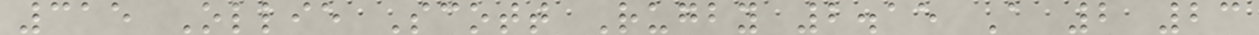315 Ollie Scott Rugby 2.15 A 2 23
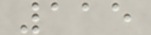115
